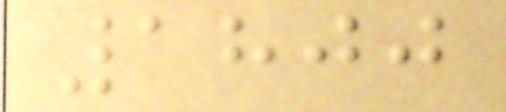1800
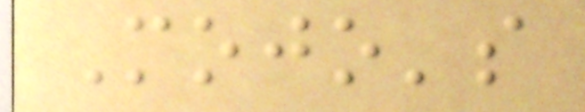Mojo's
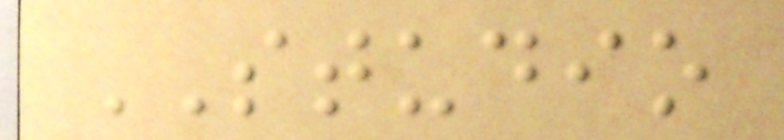STUDIO
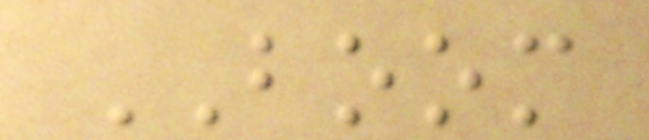BOOM
